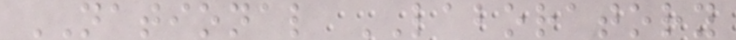NATIONAL LABORATORY
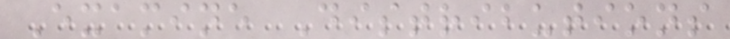Examine Distributions
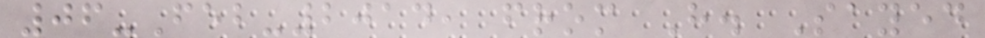06-Feb-2014, from H. Sayed
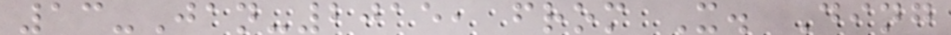13-Jan-2015, from X. Ding
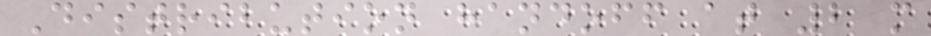Distribution handoff at 2 m
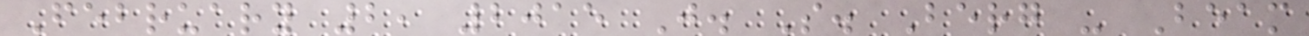February 2, 2015 J. S. Berg - Beam
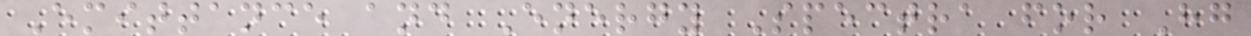Emittance and Energy Spectra for Hg
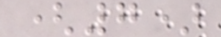(7)
